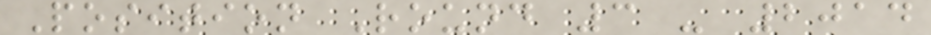Position Round 3 - 2014
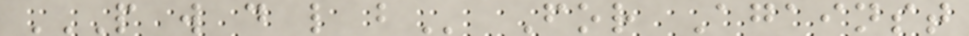P W D L B For Against
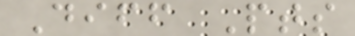Diff Pts
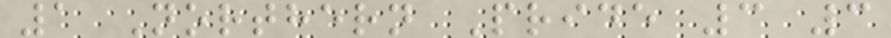1 Northern Pride 3 3
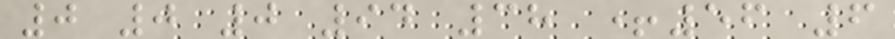0 0 0 94 38 +56 6
